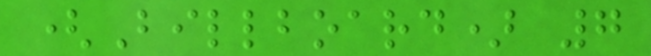(Billboard) 7
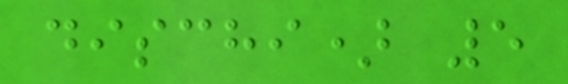dischi) 5
